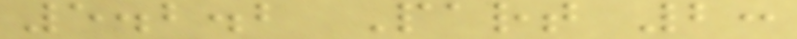5.2.2 Part 2:
